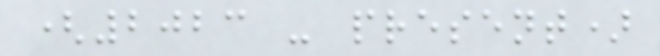(2023 - present)
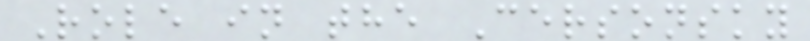Role in the Cersonsky
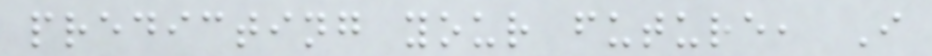predicting your future, I
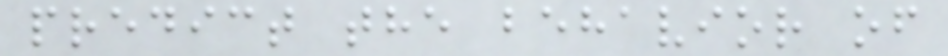predict the behavior of
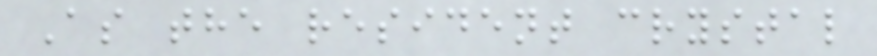As the resident crystal
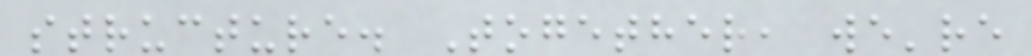structure. Together, we're
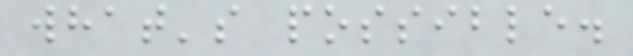what's possible.
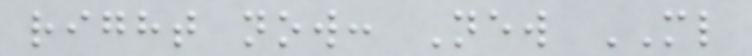right now: New ML
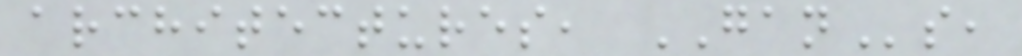architectures, GANs,
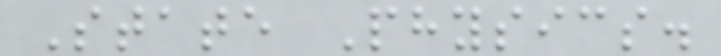State Physics.
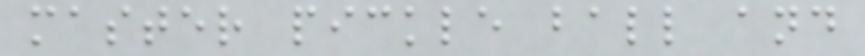master pickle ball and
